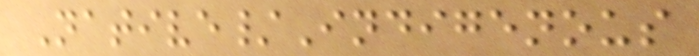Native/Indigenous
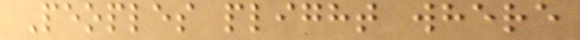Peoples plight where
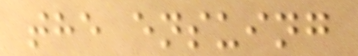the ensuing
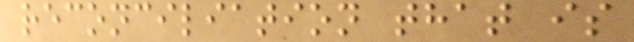reconciliation that is
